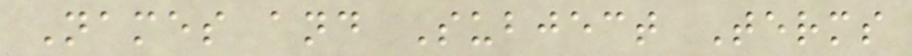Names and Subject Terms
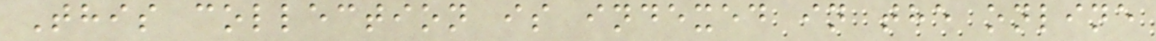This collection is indexed in the online
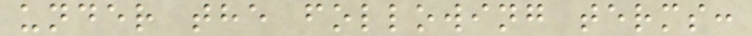under the following terms:
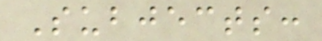Subjects:
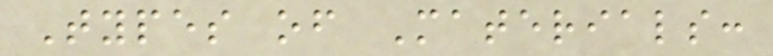Types of Materials:
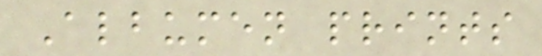Albumen prints
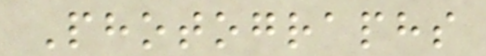Photographs
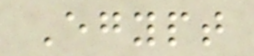Egypt
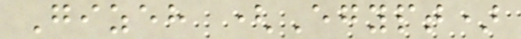Gizeh (Egypt)
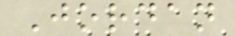Jordan
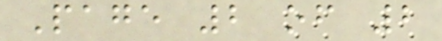Page 2 of 2
